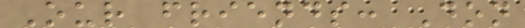Our friends: Don
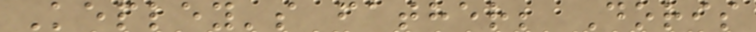Kepley's father; Doris
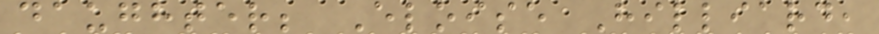daughter; Eloise Hilliard,
